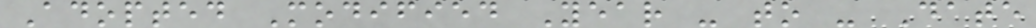Adopted Modified Year - to - Date
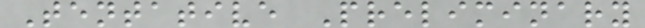Tentative Preliminary
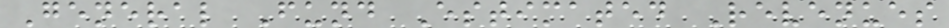General Fund Estimated Revenues
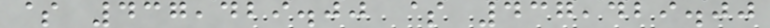$ 437,429.00 $ 437,429.00
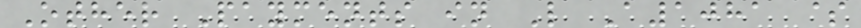Other Payments in L A1081 $
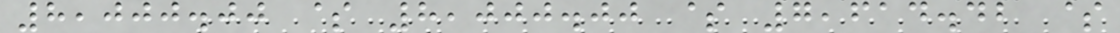8,000.00 $ 8,000.00 $ 7,614.42 $
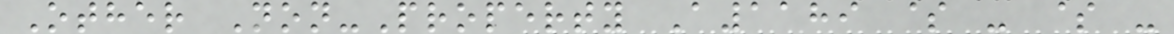Other Non-Property A1189 $ - $ -
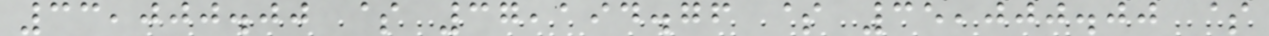33,000.00 $ 37,194.76 $ 35,000.00 $
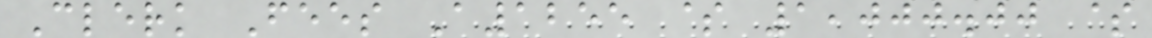Clerk Fees A1255 $ 1,000.00 $
